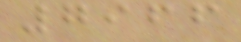7966
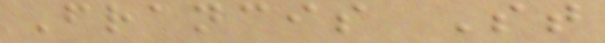Francis St
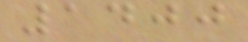1400
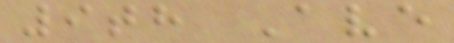9th Ave
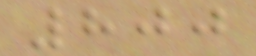800
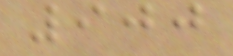900
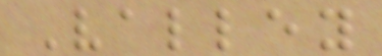Valley
